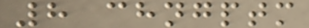8 chngptm
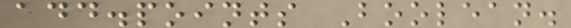add.points Boolean.
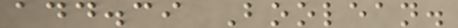add.ci Boolean.
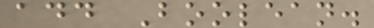add Boolean.
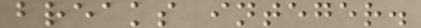breaks integer.
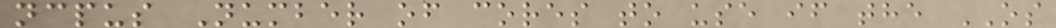ncpus Number of cores to use if the OS
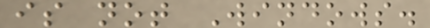is not Windows.
